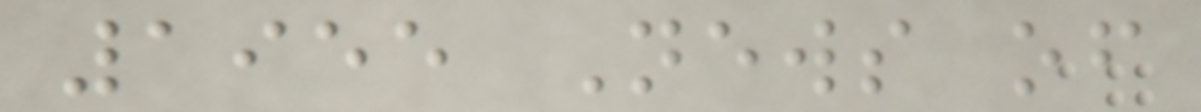1955 News of
